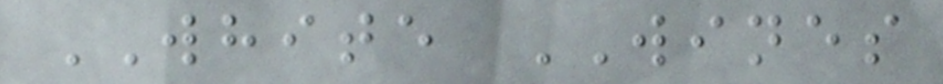WHITE WINES
